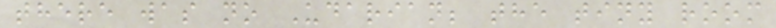there was no Udarian; the tiny room
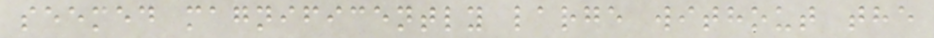seemed magnificently large without the
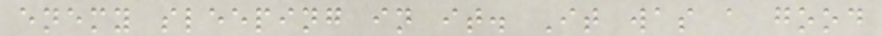enemy sleeping in it. It was a good
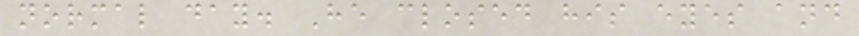normal day. He closed his eyes and
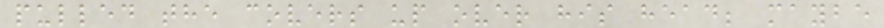pulled the covers up over his head; maybe
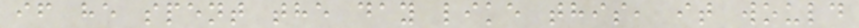if he spent the day like this, it would
